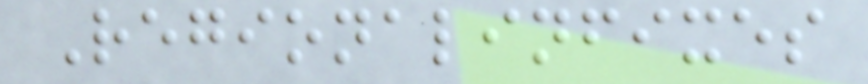Regionalinfixes
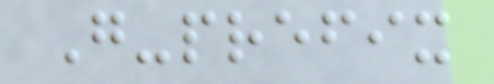G-prefix
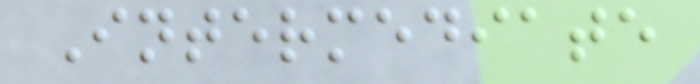Intermediate
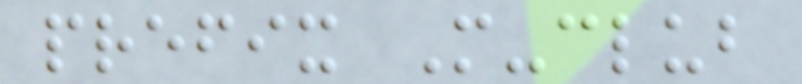prefix M-club
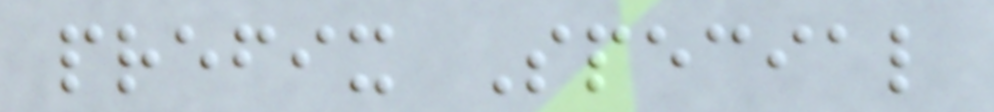prefix Special
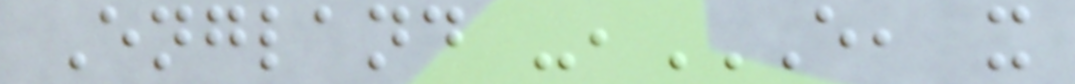England -,E, X
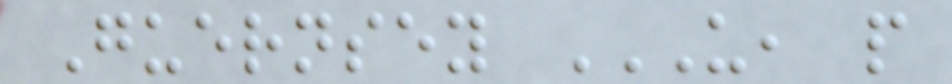Guernsey U, P
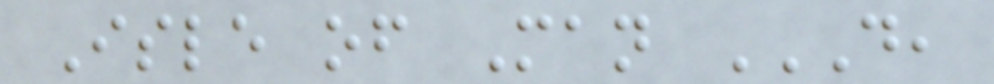Isle of Man D,
